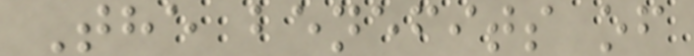The benefits of
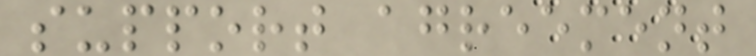support agreement
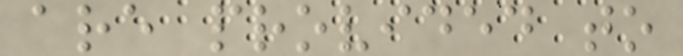are provided to
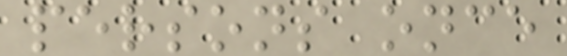persons once
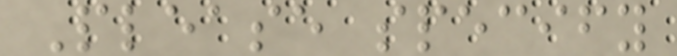Please specify
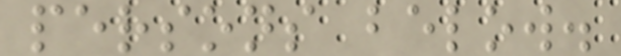persons below.
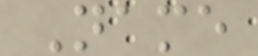Name
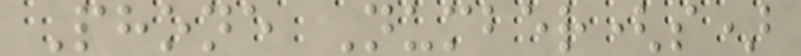Phone Number(s)
